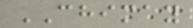CHIMAY
